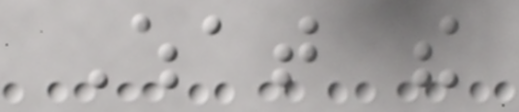What the
